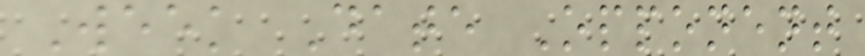Week Date Opponent
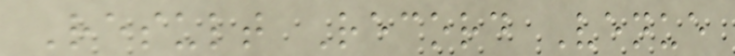Result Record Venue
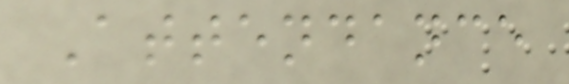Attendance
